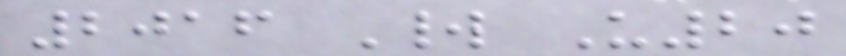2016 World U20
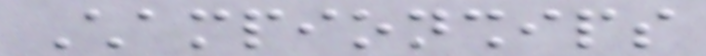Championships
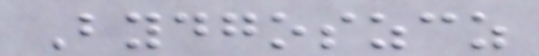Bydgoszcz
